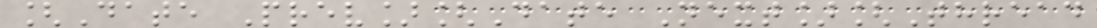[Date Prev][Date Next][Thread
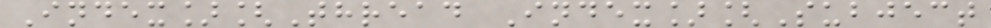Index][Thread Index][Subject
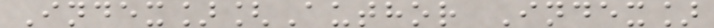Index][Author Index]
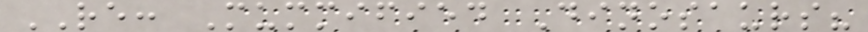RE: Mummified Dinosaurs?
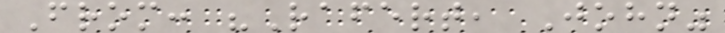From: "Rafert, John"
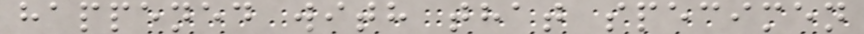happened with that specimen
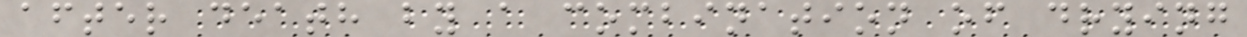after death by a combination of drying
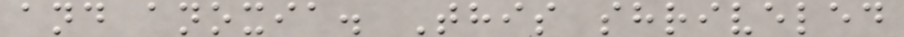and anoxia. This shriveled
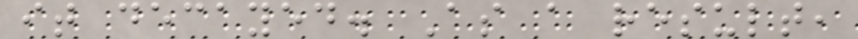it decayed. As a result,
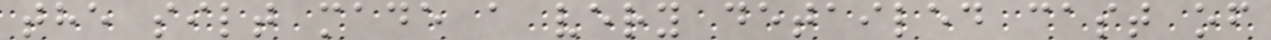the silt made a very detailed cast of
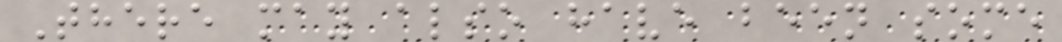There may also have been some
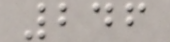246
